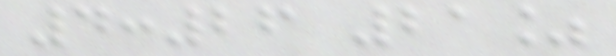4:26 21%
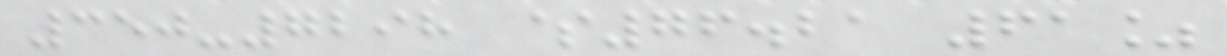350-7298 $76.21 61%
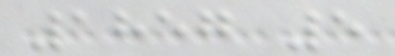1857 5
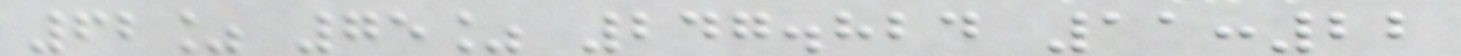62% 75% 247.824 11:22
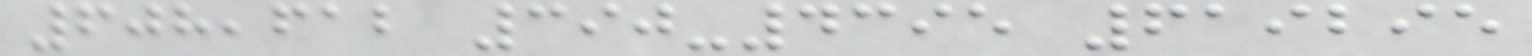608,612 390-4395 619295
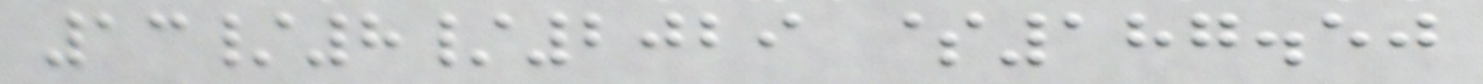13/8/2029 $187.50
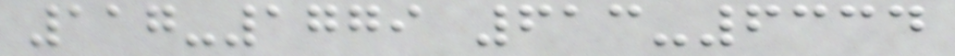117-1779 613-6334
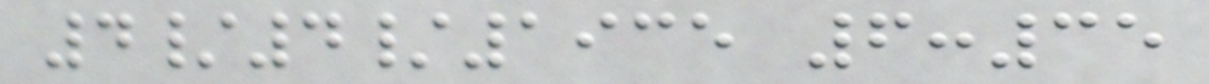4/4/1935 6:35
